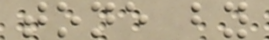tone by
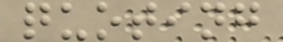quoting
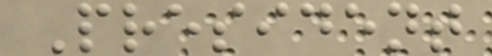President
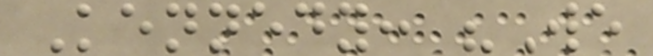Kennedy: "We
